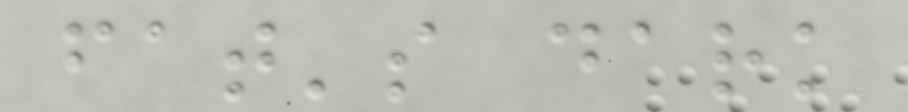fat's dark
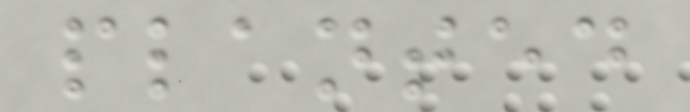planted
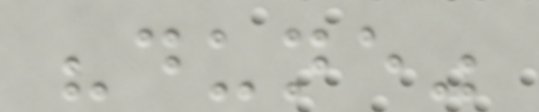"dune"
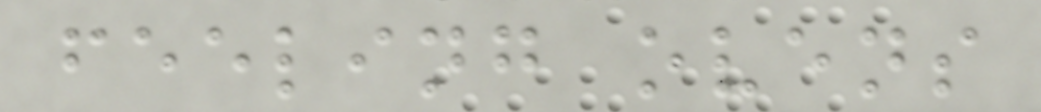feeling ovens
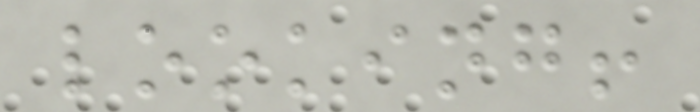looking!
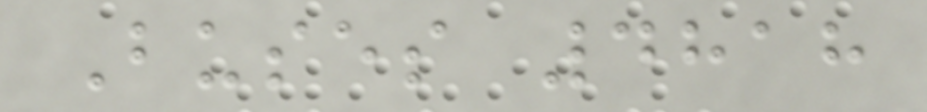Buses 4818
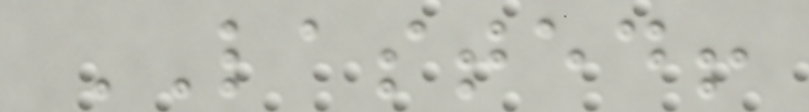LASTED!
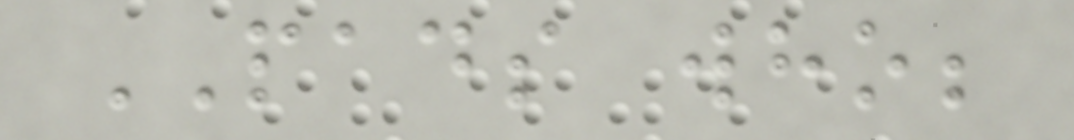PADS who;
